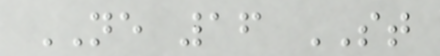NE 16 ST
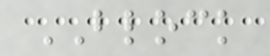BLOCK
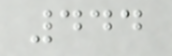444
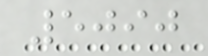5090
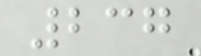237
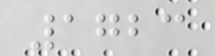1723
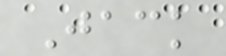Jack
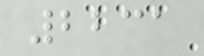2231
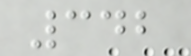342
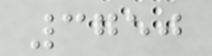3750
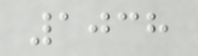1038
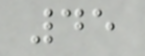45
